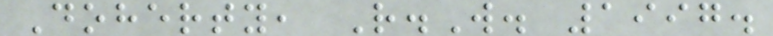Doherty, R.W. 1997.
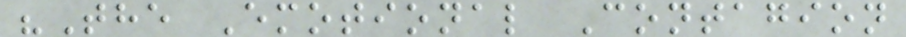"The Emotional Contagion
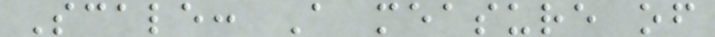Scale: A measure of
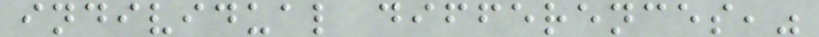individual differences,"
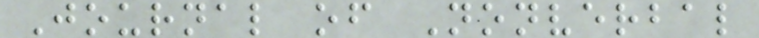Journal of Nonverbal
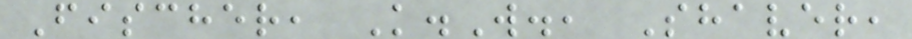Fischer, K.W., Shaver,
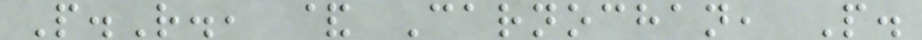P.R., & Carnochan, P.
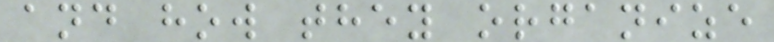and how they organize
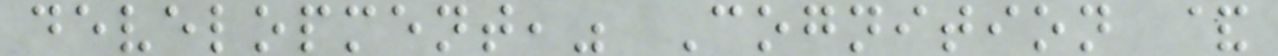development," Cognition &
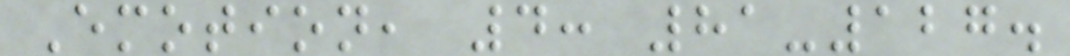Emotion, 4: 81-127.
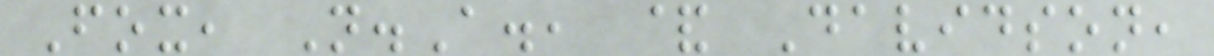Fox, N.A., & Davidson,
